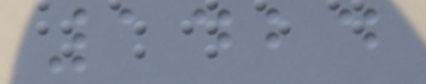1424
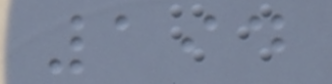194
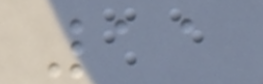11
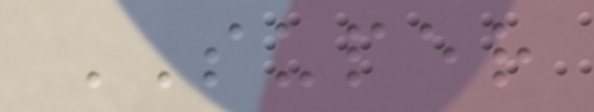SUPER
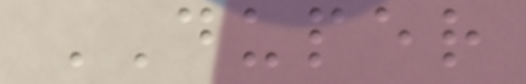DUPER
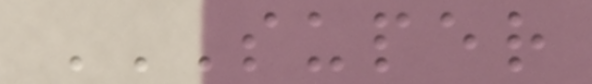SUPER
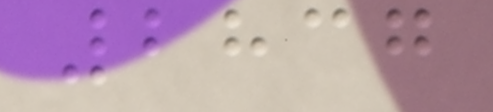2837
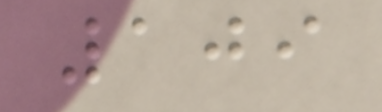109
